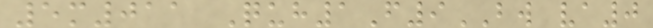5m011 Quh1F9BW va0
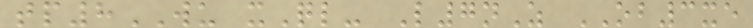tp8WU xQl- L7nZ OB3xe
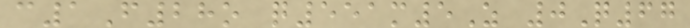c1F28o q551m5Z 0Q67
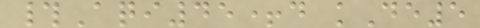#Aqi45+d kDe5
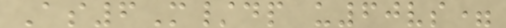As6M/dp u60vs=
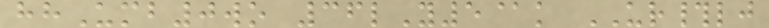hhUmb0wo 36lY5@k UR#lj
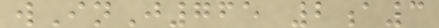wInJ765 2a3
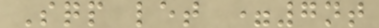Sqp let =7nt
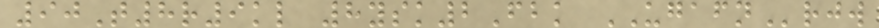90T8r9kl 8ysk2Fbk UGAFNrjw
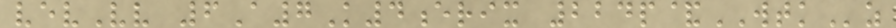vevVv 6A7K4erix 224p&WTKz
